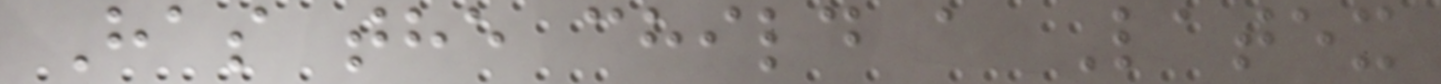Has the child a Latex
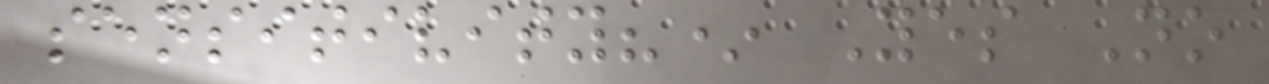sensitivity?* Yes No
